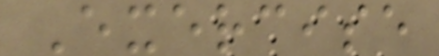Exercise
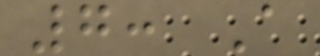7: A
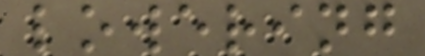lowering
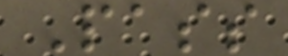Pass
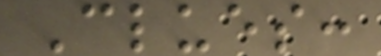Clues:
